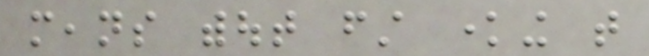means without first knowing that
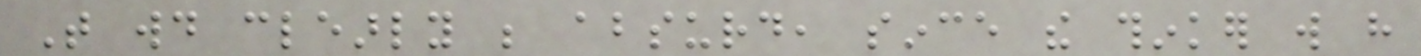That would clearly be absurd, since the thinker will have
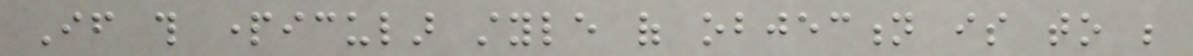If this particular style of objection is to be
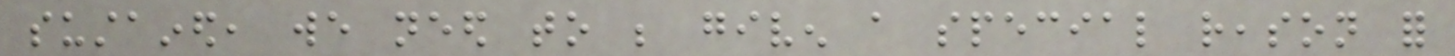sustained, we need to be given a special reason for
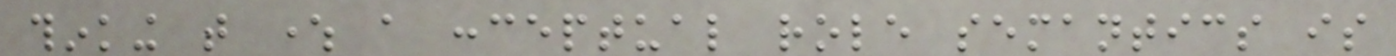thinking that where a conceptual role semantics is
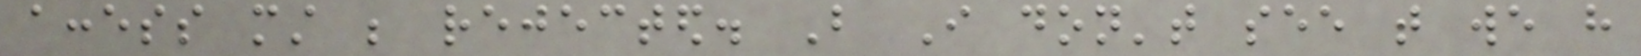access must be rejected. But I don't see that we have
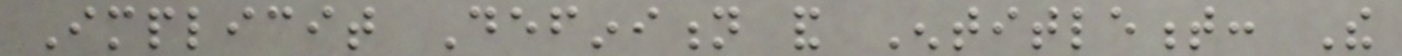Implicit Definition and Entitlement: The
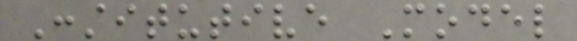Constitutive Model
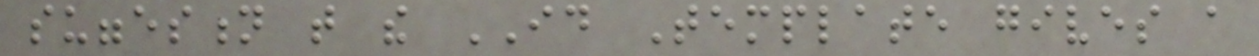suggestion that the ID Template gives a
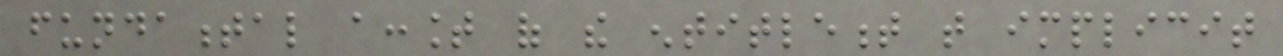fundamental account of the entitlement that implicit
